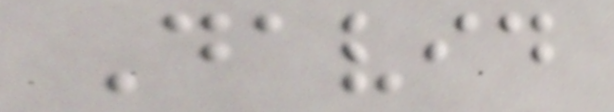David
